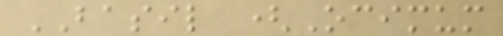BASIL (Ocimum
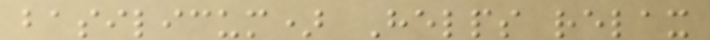basilicum) Helps relax
